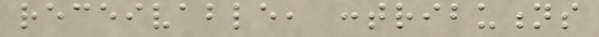receivable, contributions
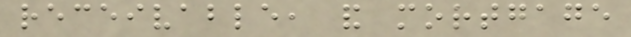receivable, and mortgage
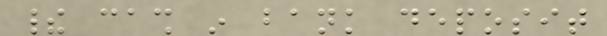their cash in bank deposit
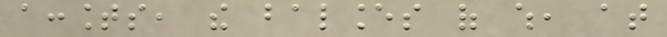accounts, the balances of which, at
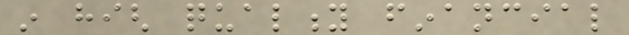in high quality financial
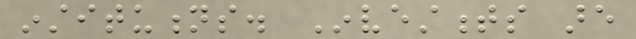institutions. Investments are
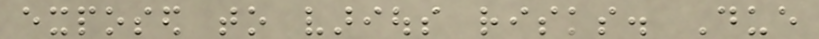exposed to various risks. Due
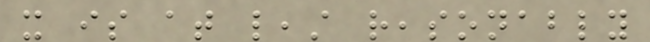it is at least reasonably
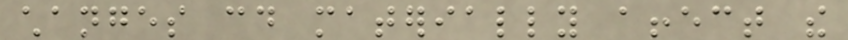changes could materially affect the
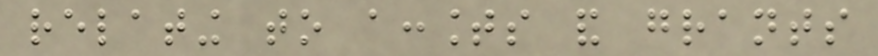relating to accounts and grants
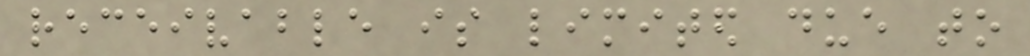receivable is limited due to
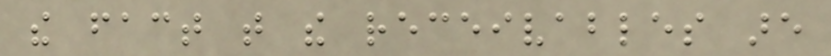the fact that the receivables are
